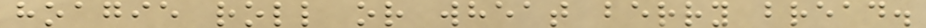hoagie roll or wheat berry bread.
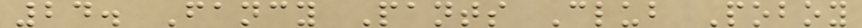24. Fancy Pants Club Poboy
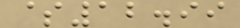$12.99
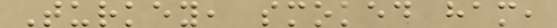Turkey, smoked ham,
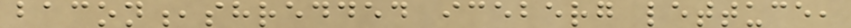bacon,shredded iceberg lettuce,
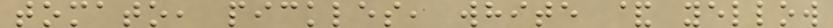tomato, pickles, white & yellow
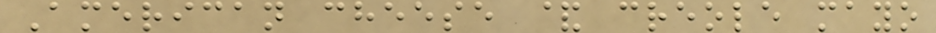American cheese & creole mayo
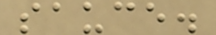sauce.
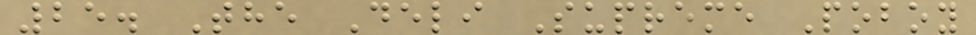25. The Deli Supreme Poboy
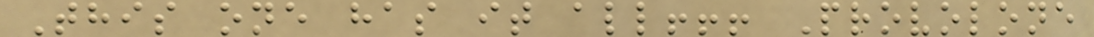This one has it all!!! Provolone
